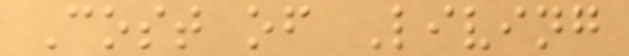Cost of Living
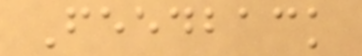Feedback
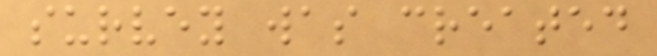survey was created
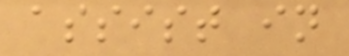assist in
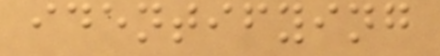identifying
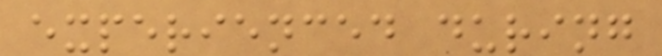experienced during
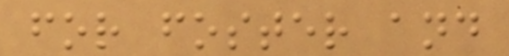for foster and
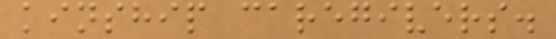kinship caregivers.
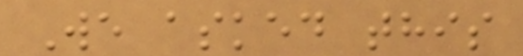We asked this
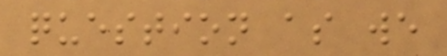question as we
